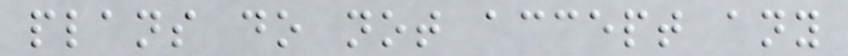plans do not accept any
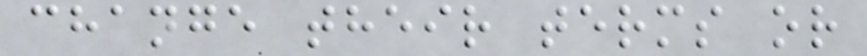change their terms or
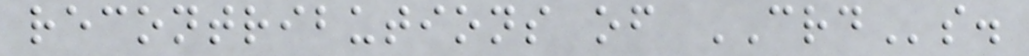recontributions of CRDs.
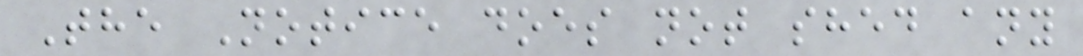The Notice does not shed any
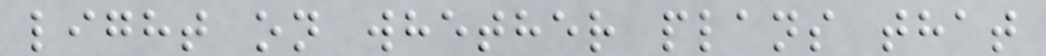light on whether plans that
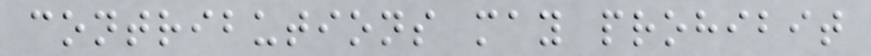contributions may prohibit
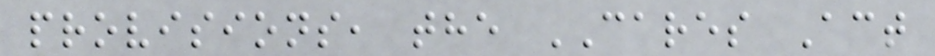provisions, the CARES Act
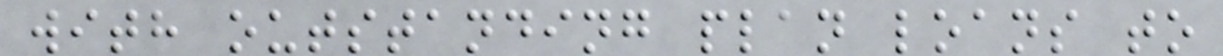with outstanding plan loans to
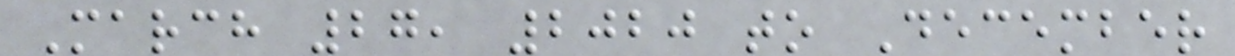March 27, 2020 to December
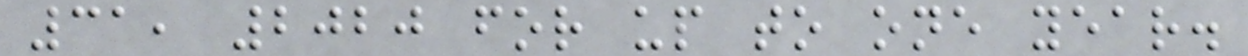31, 2020 for up to one year.
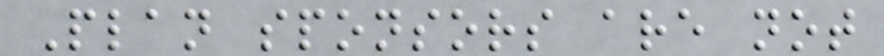Plan sponsors are not
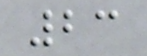23
